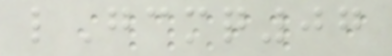lGcmq07
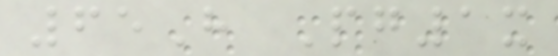65H Pg1x
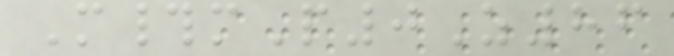M#mP0Z86
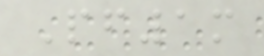Pf1m
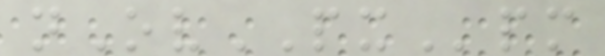nOvPXpm
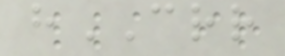hCRR
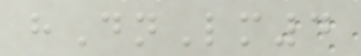hDnLm4
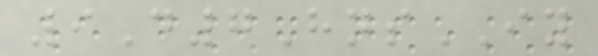9D7HnsIY
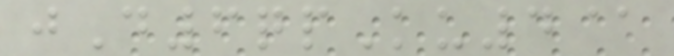jD6qpKu4@
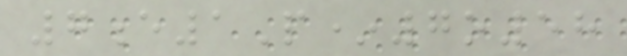7e1P*7o58
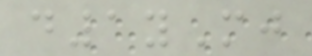d1yMj
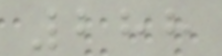288
